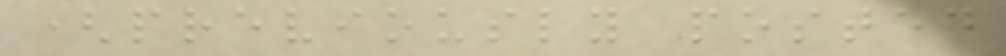(previously posted
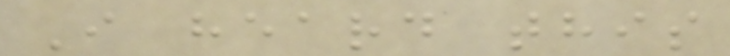I heard this
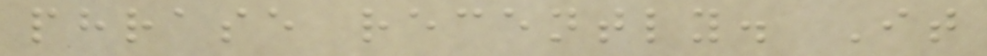phrase recently. It
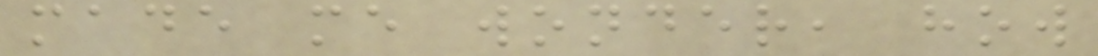made me wonder, how
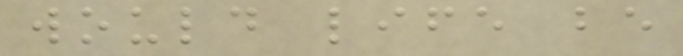would life be
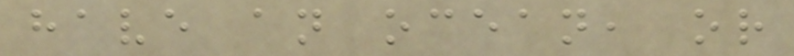have an ocean, or
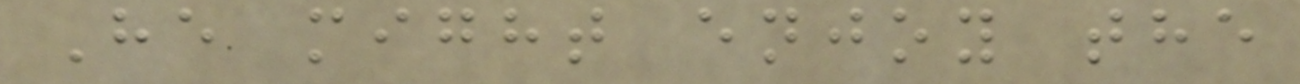He might enjoy the
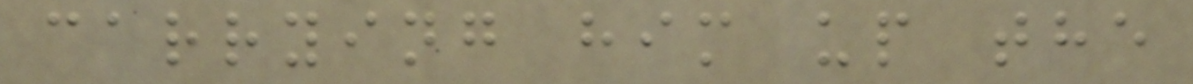carrying him up the
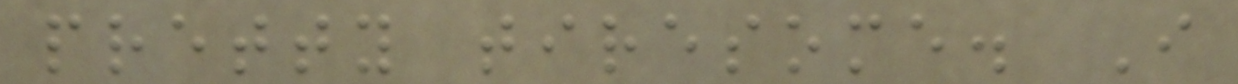pretty tiresome. I
